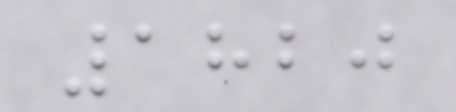1820
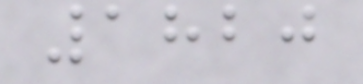1820
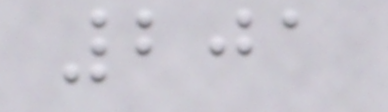201
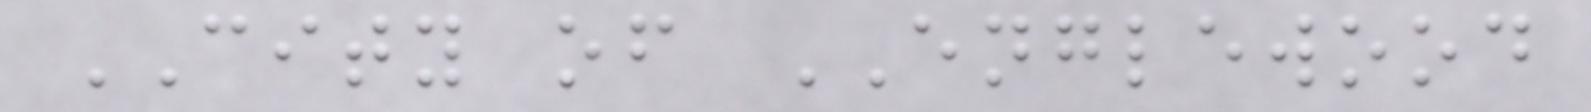CITY of ENGLEWOOD
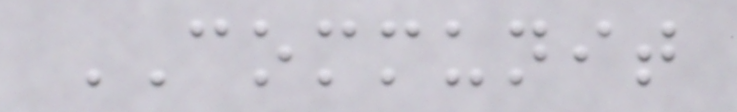COMMUNIT
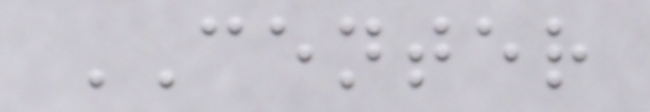CENTER
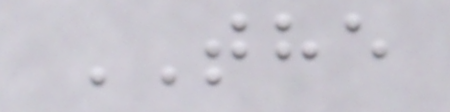THE
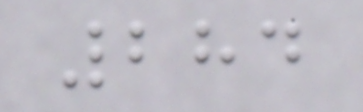284
